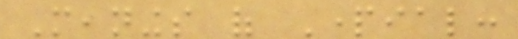Meanings of Partial:
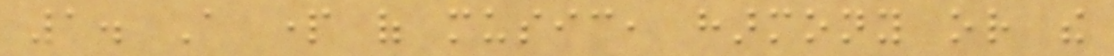1. A part of music, harmony or the
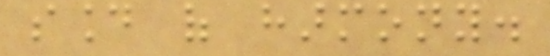sound of harmony.
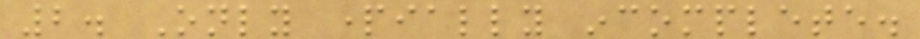2. Only partially incomplete.
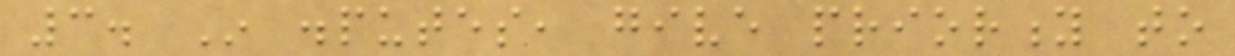3. In disputes, give priority to
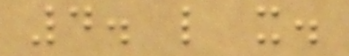4. like it.
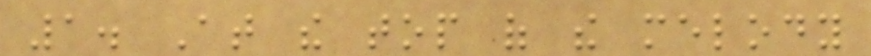1. At the top of the melody
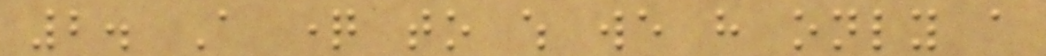2. A question to which we have only a
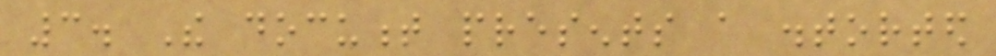3. The document presents a distorted
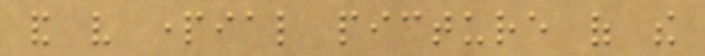and very partial picture of the
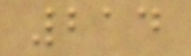214
